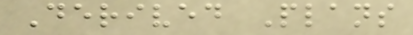Derived Plans
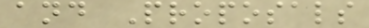and Proposals
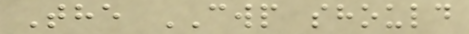The CWP should
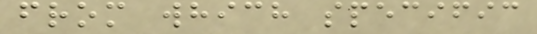from which specific
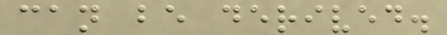can be derived.
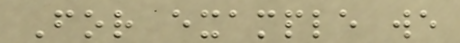For example we
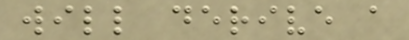will derive a
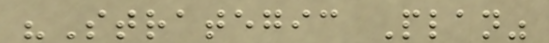"Strategic Plan"
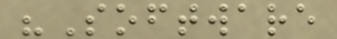"Software
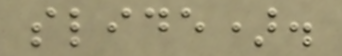slide).
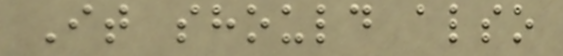It should also
